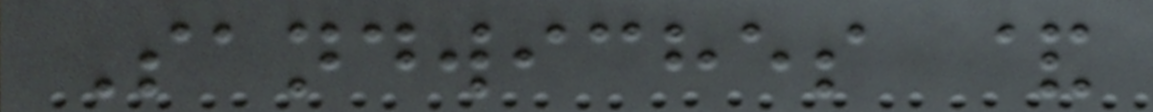Sandwiches &
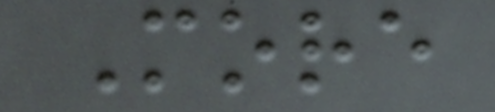More
